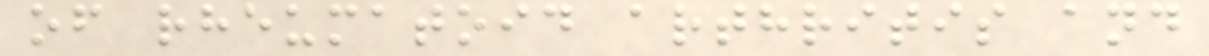of rheumatoid arthritis and
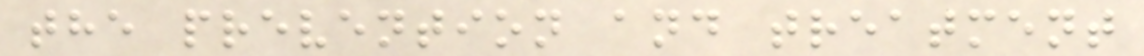the prevention and treatment
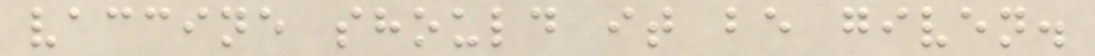vaccine should it be given.
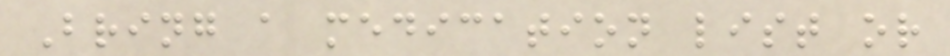Bring a medication list or
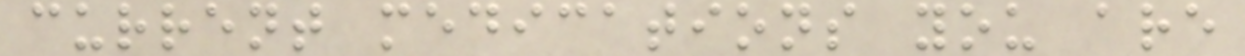current medications you are
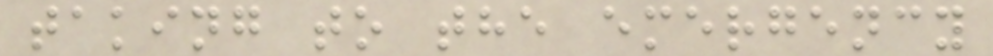taking to the emergency
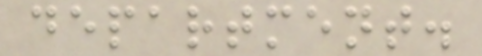department.
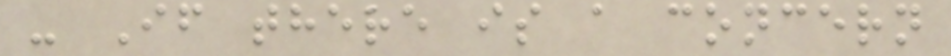- If there is a concern
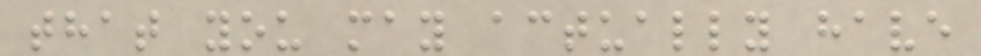that you may actually have
